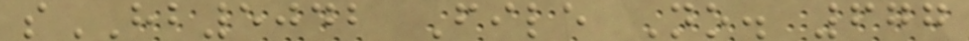sHB5042 File No. 677
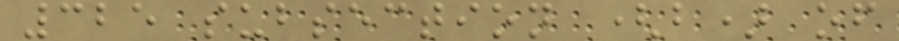325 subsection (b) of
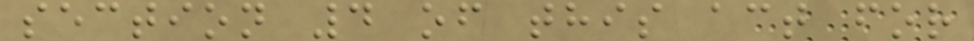section 4 of this act for
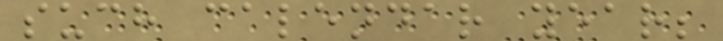such calendar year;
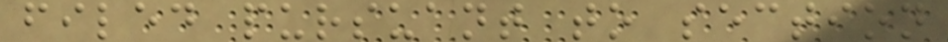filed pursuant to section
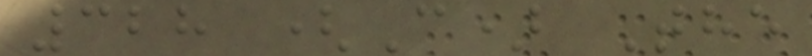328 (C) The
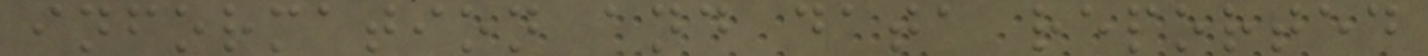information and data reported
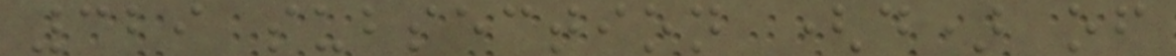329 subsection (d) of
